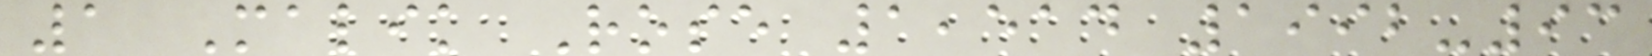1 Malik Rose 1,514 1992-93
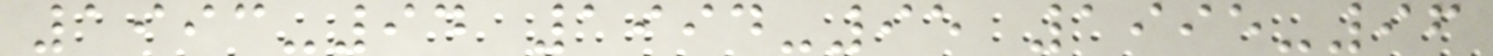1993-94 1994-95 1995-96
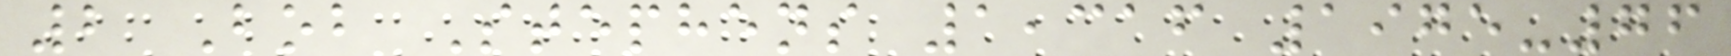2 Bob Stephens 1,316 1975-76
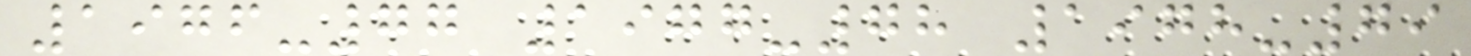1976-77 1977-78 1978-79
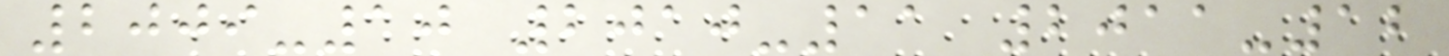2009-10 2010-11 2011-12
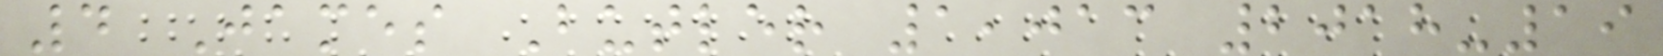4 James Butler 1,013 2018-19
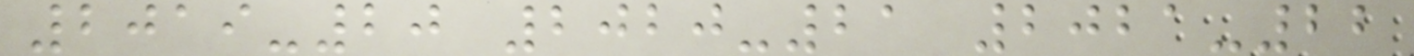2019-20 2020-21 2021-22
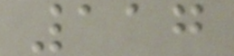117
